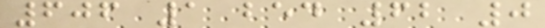606 1 bed 62 0
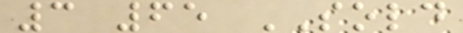3 65 SOLD
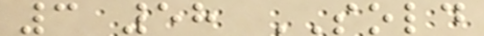3 58 SOLD
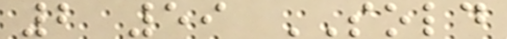2 59 SOLD
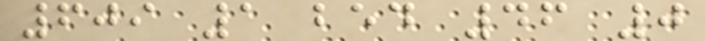609 1 bed 46 0
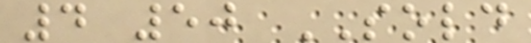4 50 SOLD
